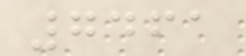7461
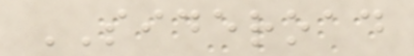SIDEROAD
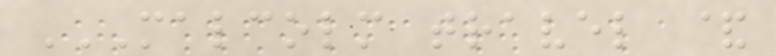MALCOLM TRAVEL &
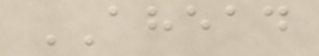AHEAD
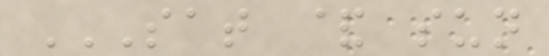SAT & SUN
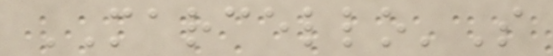MARCELLO'S
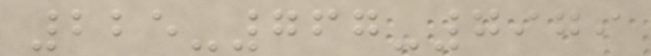225-767-7979
